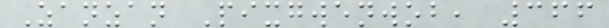Zanzan Pixgwenwob, 366
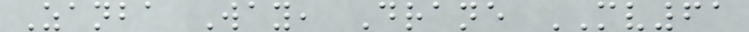Zanba Way, Drane MV61
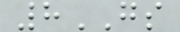8GS
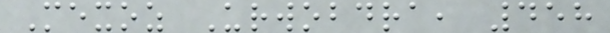Mexoz Urwobdra, 458
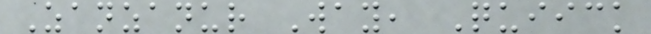Zanzanur Way, Quiick
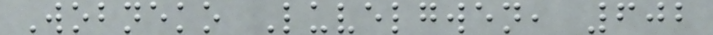Wobneko Luvelgwen, 602
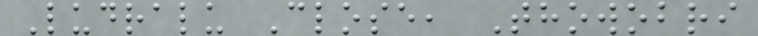Ludralu Close, Thowobri
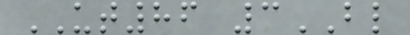UT86 3BL
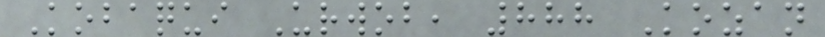Kobaqui Urwob, 888 Kozan
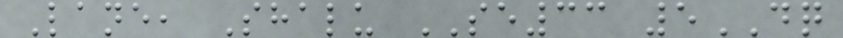Lane, Shalu SE33 5DQ
